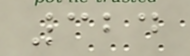324
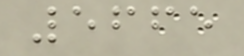5665
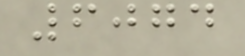6074
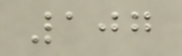107
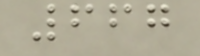667
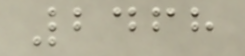2468
